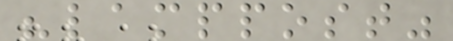"lamppost"
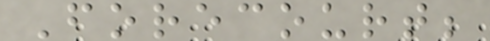Forecourt;
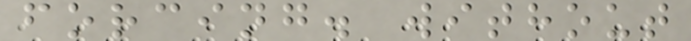forcing. without
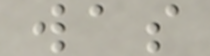was
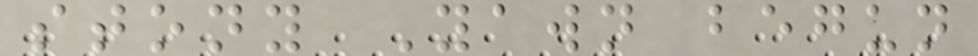stony Yawn begun
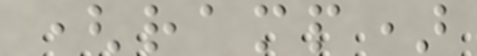(ramp)
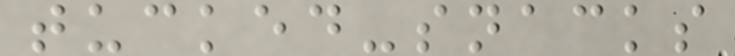tucked-snacks
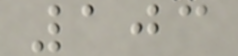103
